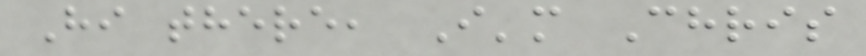Hi there, I'm Chris
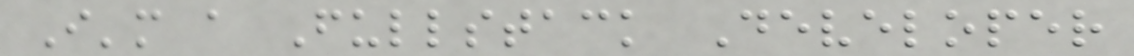I'm a Fullstack Developer
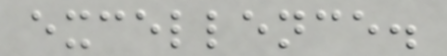excellence.
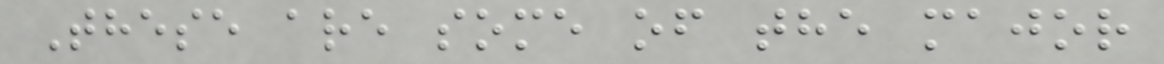These are some of the major
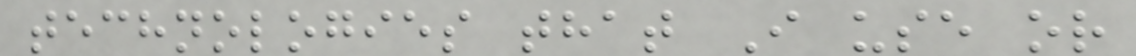technologies that I use or
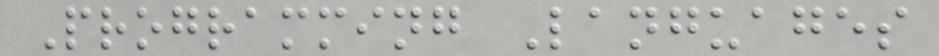Programming Languages
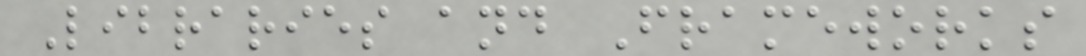Libraries and Frameworks
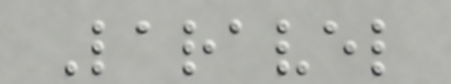Laravel
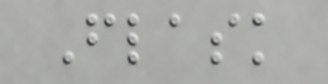Flask
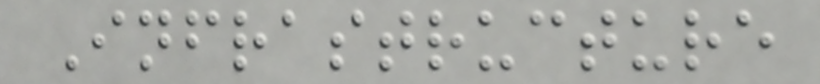Infrastructure
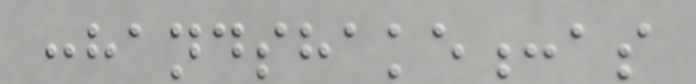:handshake:as
